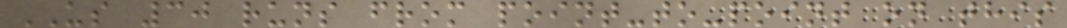US 30 runs from point-to-point on this
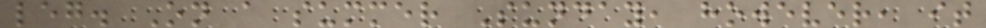leg. On a summer Sunday, however, it
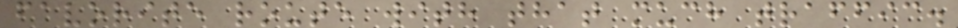favorite route with that much traffic.
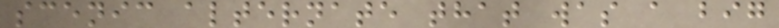scenic alternate that was a big
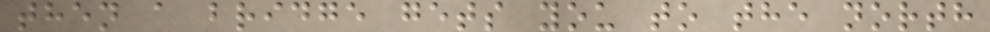then a bridge gets you to the north
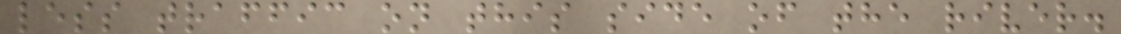less traffic on this side of the river.
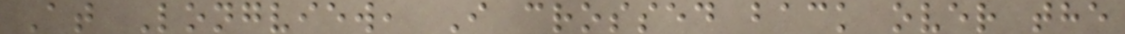At Longview, I crossed back over the
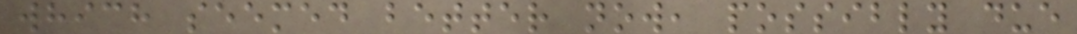which seemed better now, possibly due
